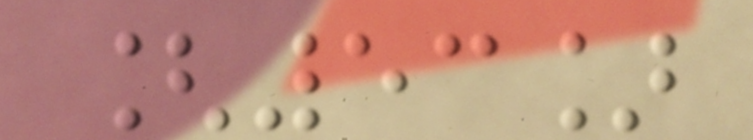[53]
